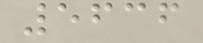5636
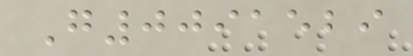G0091529
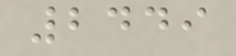2449
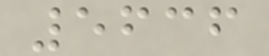5636
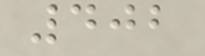402
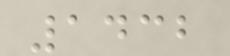1432
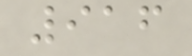916
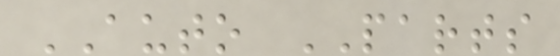AUTO PARTS
